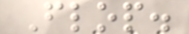Flop.
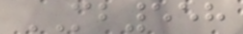MB558
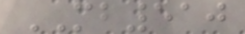MB510
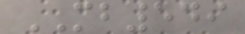MB549
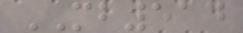MB514
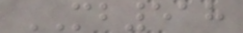MB518
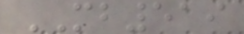MB519
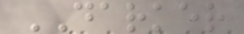DARKER
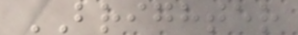BRIGHTER
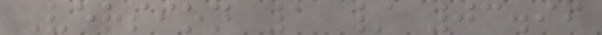Version 1 / 03.99
